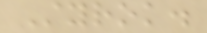Styrok.
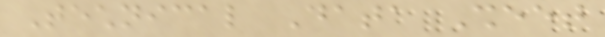Technical Data Sheet
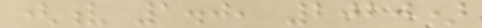(v 1.0, 2020)
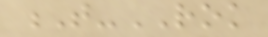T-ROK
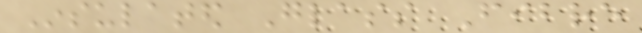Insulated Glass Fibre
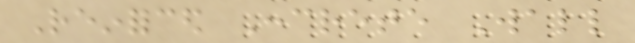Reinforced Concrete Wall
